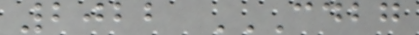2022 CDBG
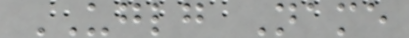UGLG Name
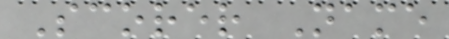Scorer Name
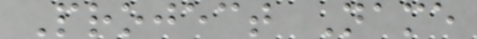Project Name
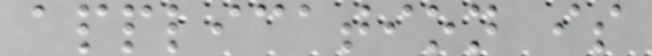application is
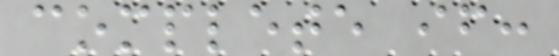complete if:
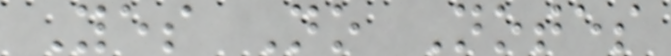Yes No Notes
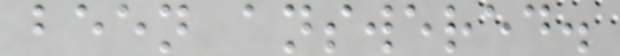been answered.
